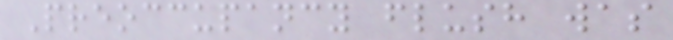Preoccupancy flush was
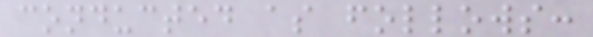conducted as follows:
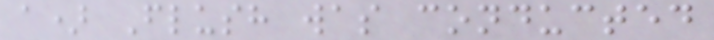a) Flush was conducted
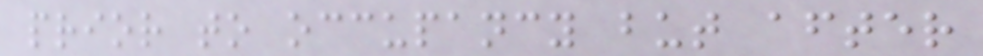prior to occupancy but after
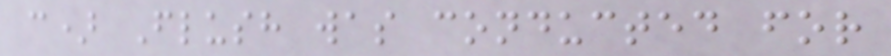c) Flush was conducted for
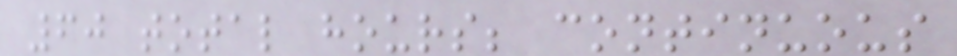60 total hours; continuous
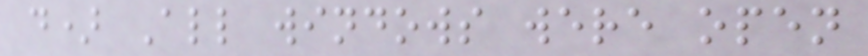d) All windows were open
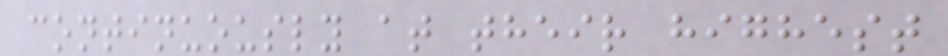continuously at their highest
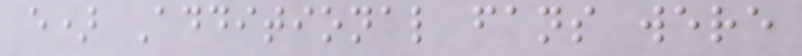e) Additional fans were
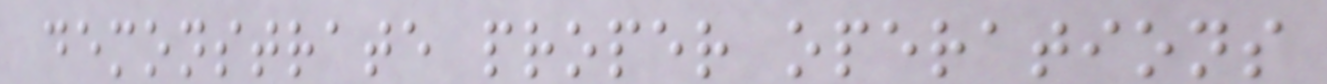demonstrate proper operations
